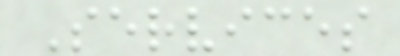Services
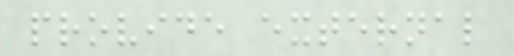provide external
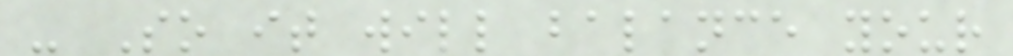- So it will balance your
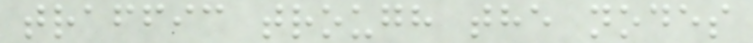traffic trough the nodes
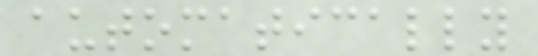automatically
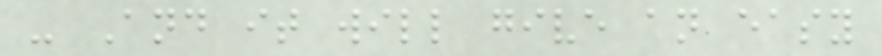- And it will give an easy
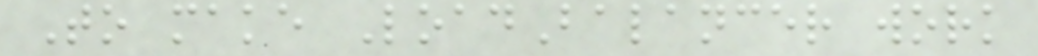To make LoadBalancer work
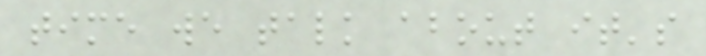time we talk about it's
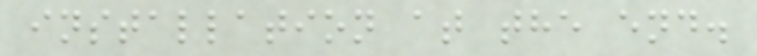installation at the end.
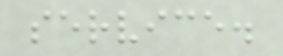service.
